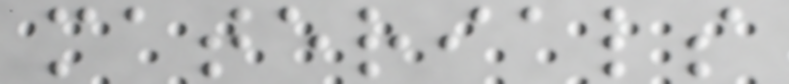materials
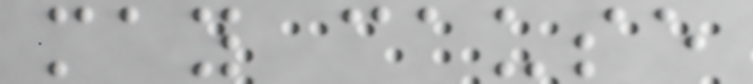may cause
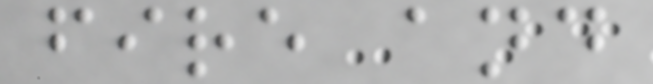fire and
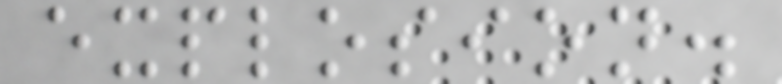explosion.
